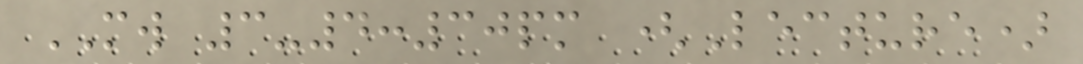MW 3-4:30pm (Lecture)
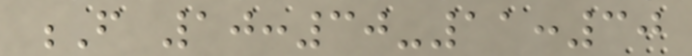F 10:30-11:30
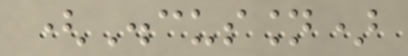(Discussion)
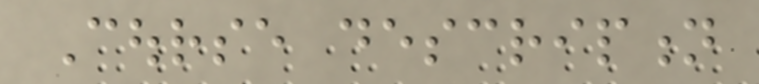Course description
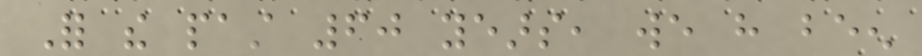For the past 60 years, we have been
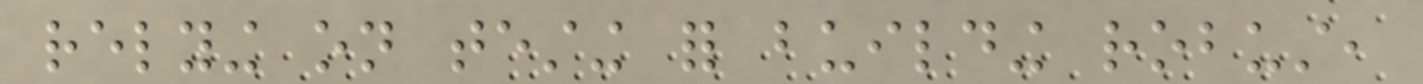relying on testing for building robust,
